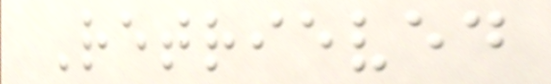Retrieved
